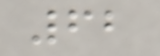62
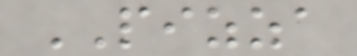PIZZA
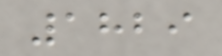1829
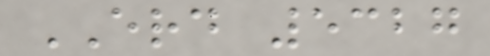ERD 5327
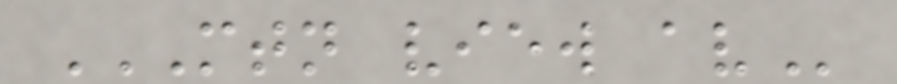MTN VIEW AV
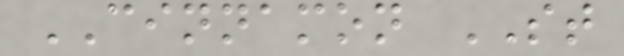CINNAMON ST
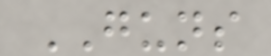GUNS
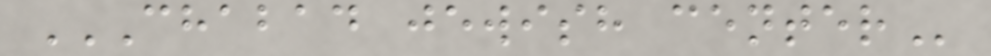CHABAD JEWISH CENTER
